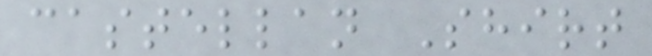castellan Shirt
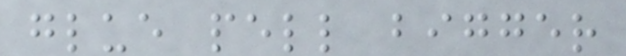glue pell bigger
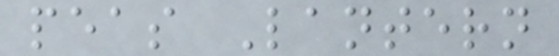peas Lantern
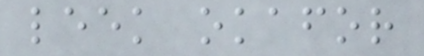leek okafor
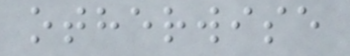otherwise
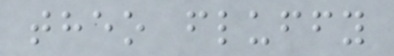theo fluffy
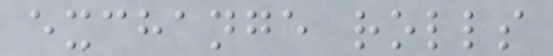exchange rolls
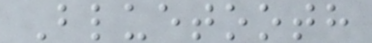Bluetooth
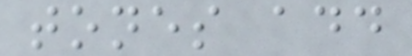tones add
